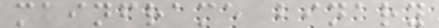mainframe binary
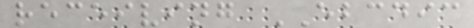receiving EBCDIC
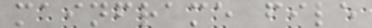mainframe file
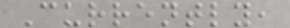Currently,
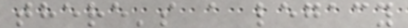there's a legacy
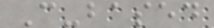C-based
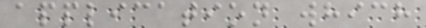application which
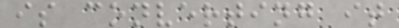is converting it
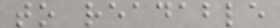to readable
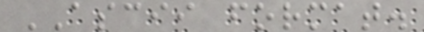ASCII format.
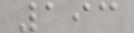193
